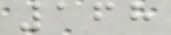168
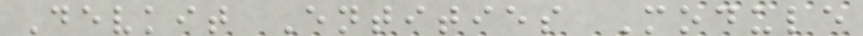Devkit Entities Module
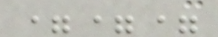===
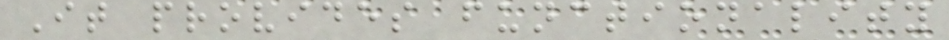It provides functionality
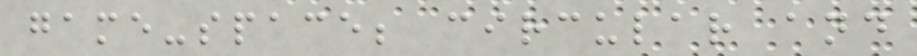game-space; circular and
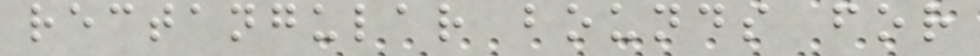rectangular bounds for
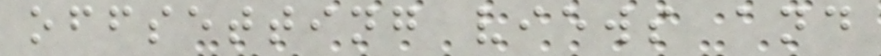offsetting views and
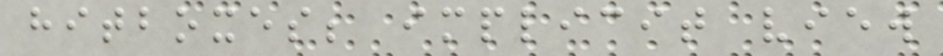hitboxes; implicit view
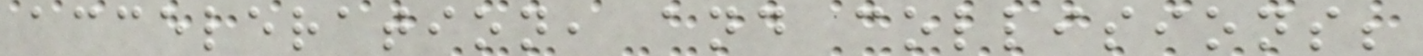acceleration, and collisions;
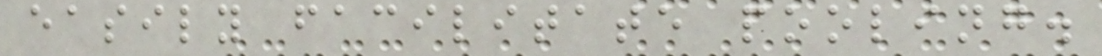easily facilitate pooling.
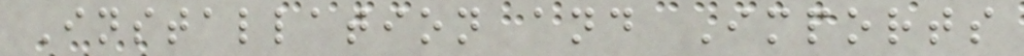Installation and Imports
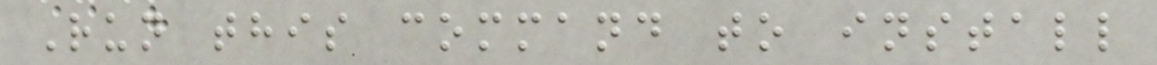Run this command to install
